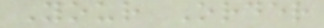Your Order
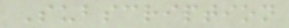Subscription
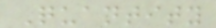Quantity
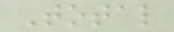Total
